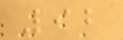92
